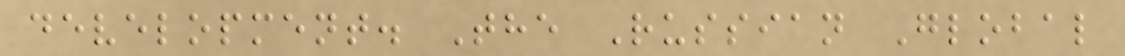development. The Russian Global
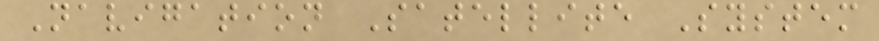Navigation Satellite System
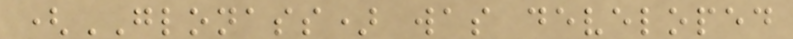(GLONASS) was developed
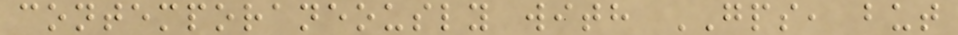contemporaneously with GPS, but
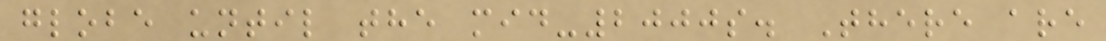globe until the mid-2000s. There are
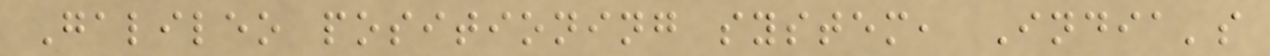Galileo positioning system, India's
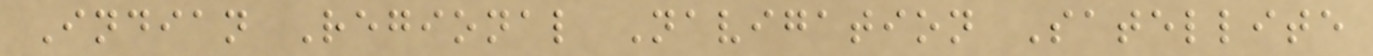Indian Regional Navigation Satellite
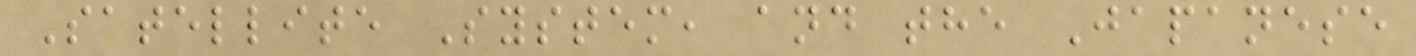Satellite System, and the Japanese
